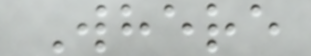Where
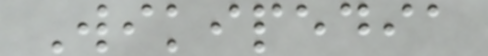Wikipedia
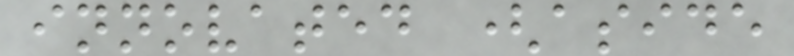innovated (aside
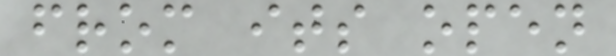from its open
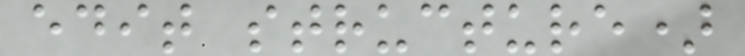edit structure)
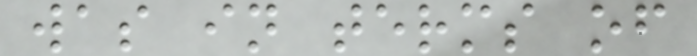was in terms of
